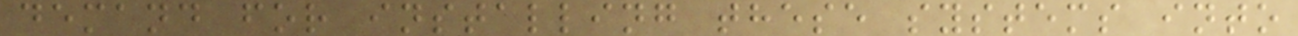demand for installing these systems into
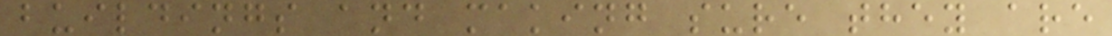buildings and making sure they are
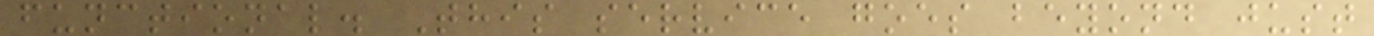functional. This service goes beyond just
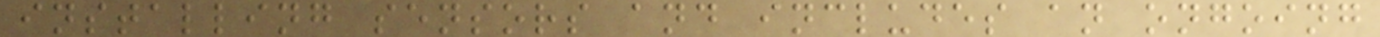installing sensors and includes an ongoing
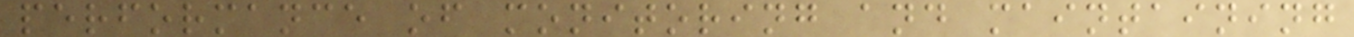performance of monitoring and maintaining
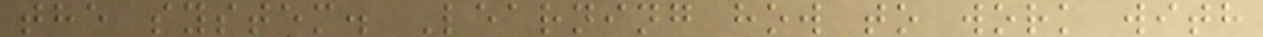the system. Learning how to work with
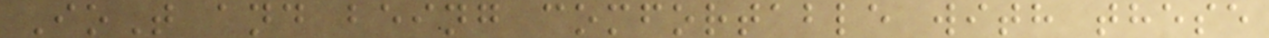IoT and being comfortable with these
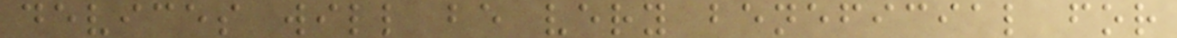devices will be very beneficial for
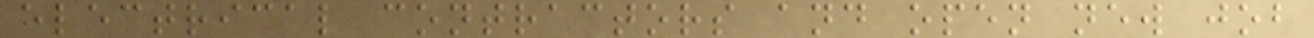electrical contractors and open new job
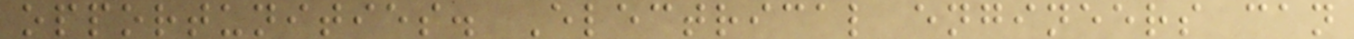opportunities. Electrical engineers can
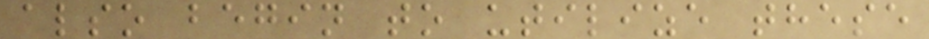also begin to utilize these
